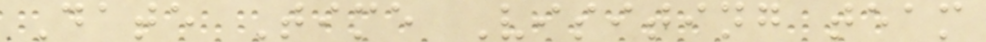Date Time Visiting team
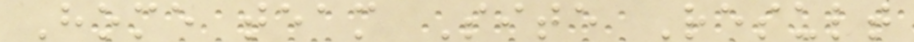Home team Site Result
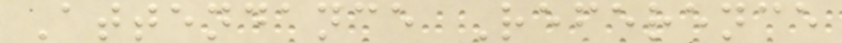Attendance Reference
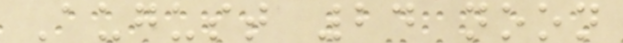August 24 noon
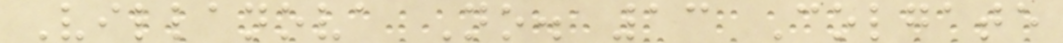Villanova No. 13 Colgate
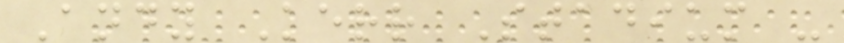Andy Kerr Stadium -
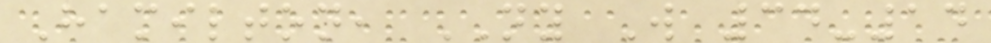Hamilton, NY W 34-14
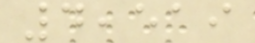4,519
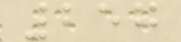257
